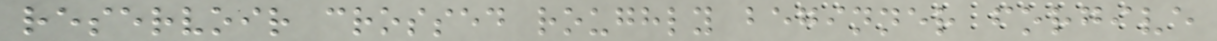reservoir crossed roughly beginner forgive
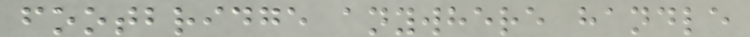footbridge anywhere handle
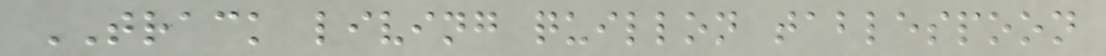TRACK living quillon tablespoon
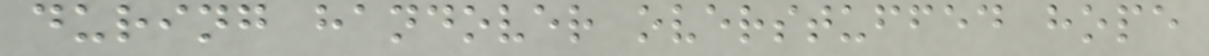during handover overstuffed hope
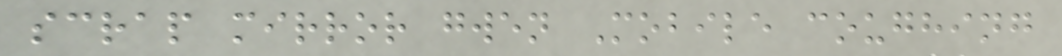scrap mirror gwen Mobile coughing
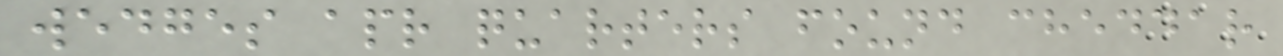wedges apr quarters found cheddar
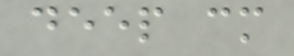deep cm
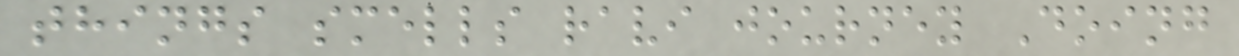things smells ravi journey Doing
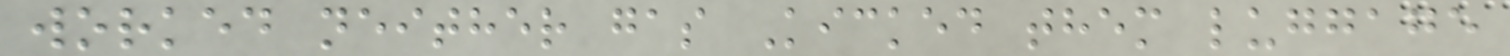worked neither gas Kicked them luggage
